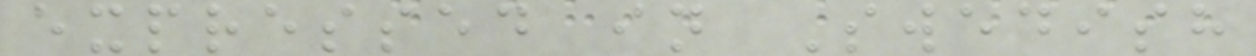expressed in Swedish
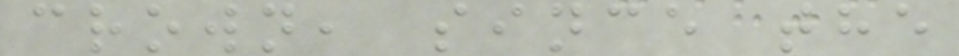crown, since the
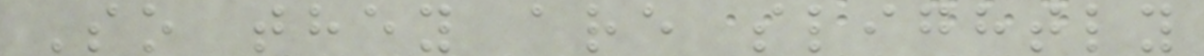So they are slightly
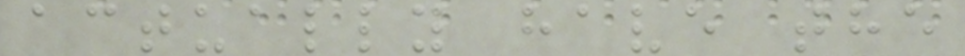actually have the
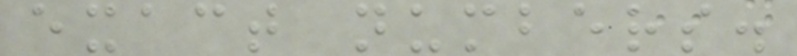exact numbers.
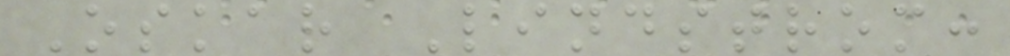Oskar Lindstrom:
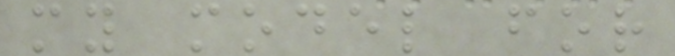my model for
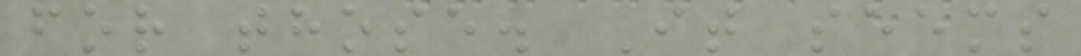for those. It seems
